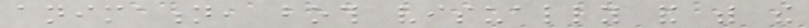animation, both visually and with the
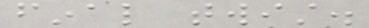final twist.
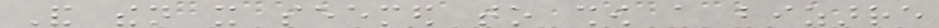And then it seemed to show a bizarre
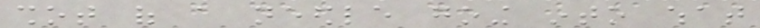shot of a needle going into what
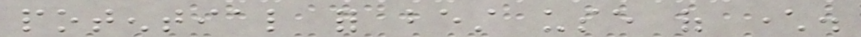potential for best use of character.
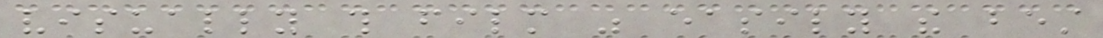visually this film was easily the best
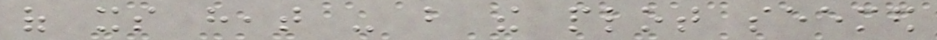of its heat - but the plot seemed
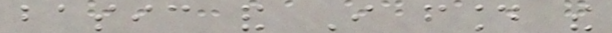basic and I found the
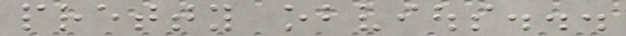pretty obvious...
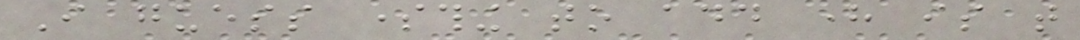I guess something to add here is that
